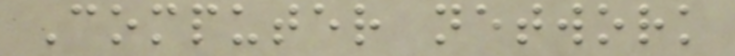Computer network
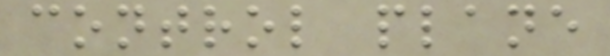control plane
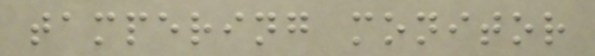tampering monitor
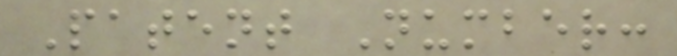Patent Number:
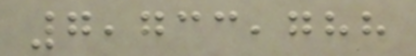7,733,788
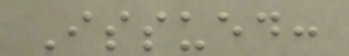Issued:
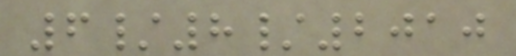6/8/2010
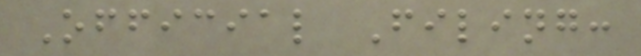Official Filing:
